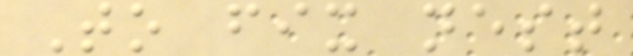To fix nest
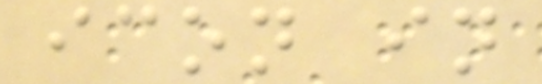icon in
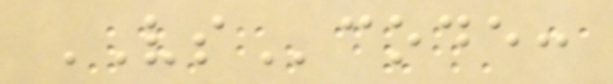VScode:
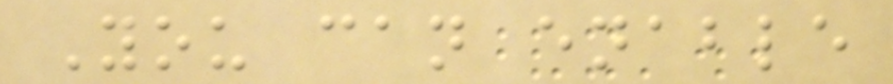You can enable
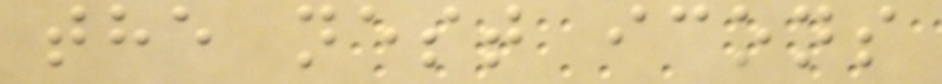the nest icons
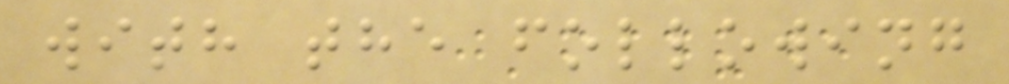with the following
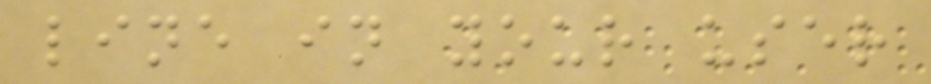line in your user
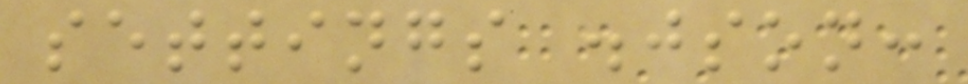settings .json:
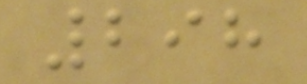298
